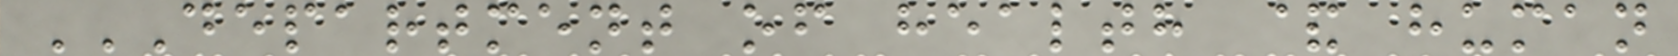DEPARTMENT OF HEALTH & HUMAN
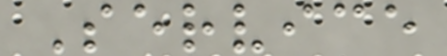Service
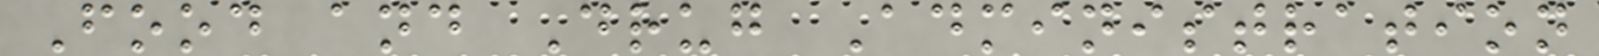Food and Drug Administration
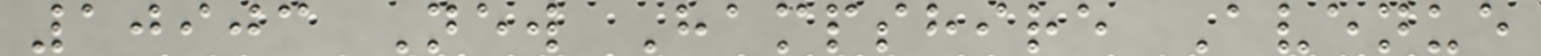10903 New Hampshire Avenue
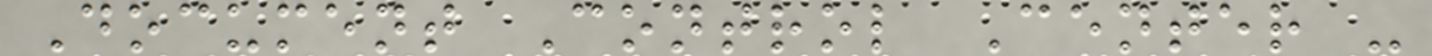Document Control Center -
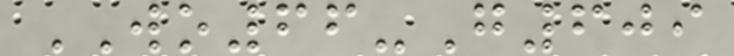WO66-G609
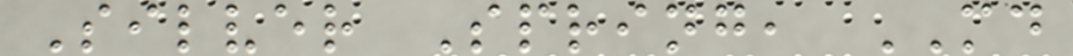Silver Spring, MD
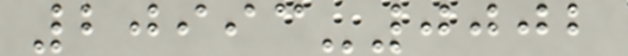20993-0002
